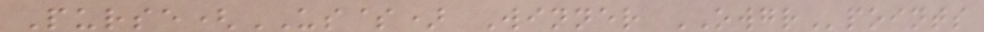Purse(US$) Winner OWGRpoints
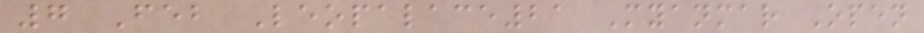7 Feb Leopalace21 Myanmar Open
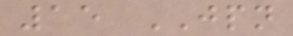15 JPN
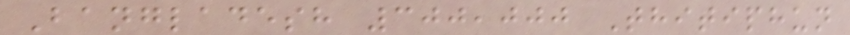Bangladesh 300,000 Thitiphun
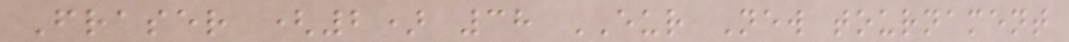Fraser (2) 38 EUR New tournament
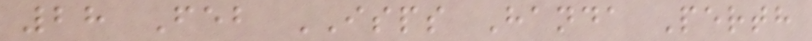28 Feb ISPS Handa Perth
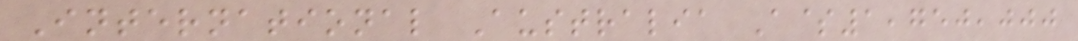International Australia A$1,750,000
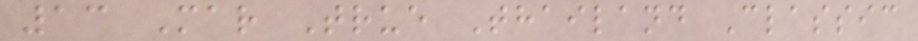13 Mar True Thailand Classic
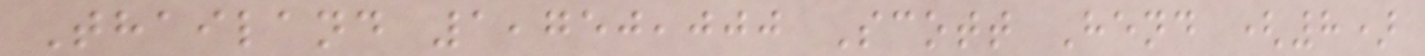Thailand 1,750,000 Scott Hend (8)
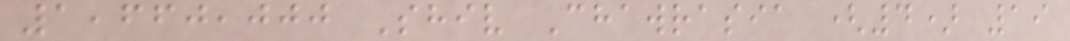1,660,000 Shiv Chawrasia (4) 19
